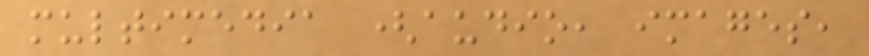multimedia (audio, images,
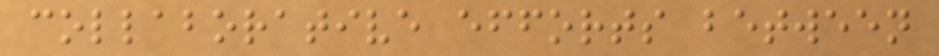collaborative efforts between
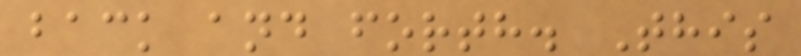back and forth. This
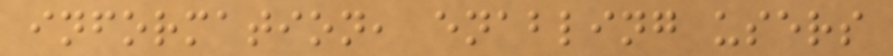information, enabling users
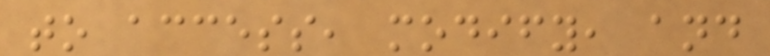to access, modify, and
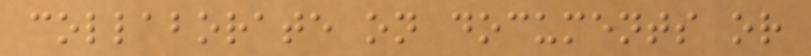collaborate on documents or
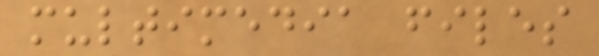multimedia files
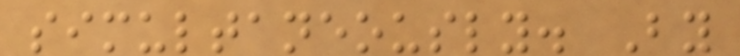simultaneously. By
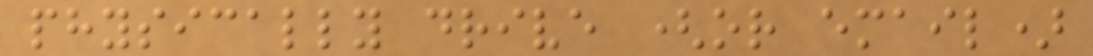physically drive (or email)
